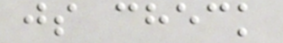js check
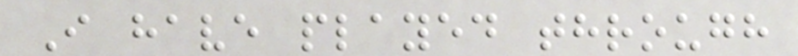I have played through
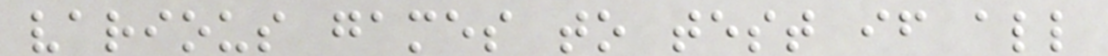various games to test if all
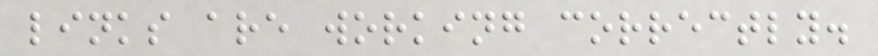links are working correctly.
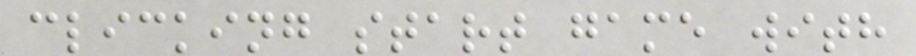clicking start game with
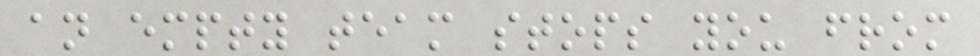an empty team stops you from
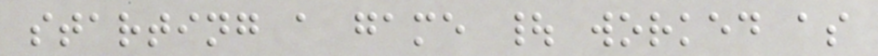starting a game | worked as
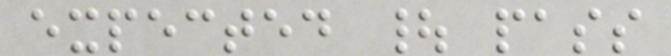expected | pass
